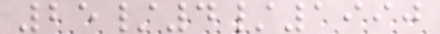25/4/1990
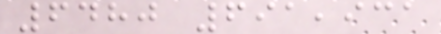6480 691,931
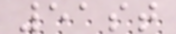51st
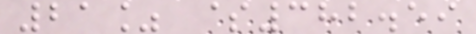21% $382.59
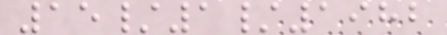15/1/1982
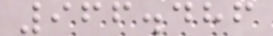966.486
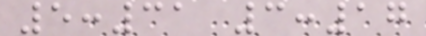5:31 3:17
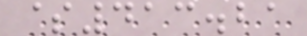$413.21
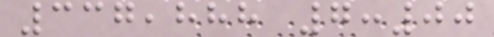337,888 7:00
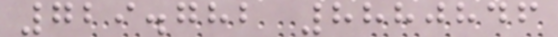729.782 8880846
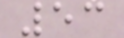53
